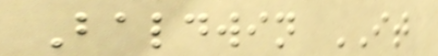Baldwin IT
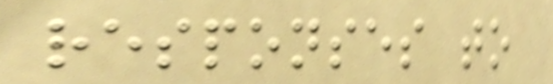responses to
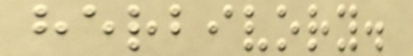herbivory.
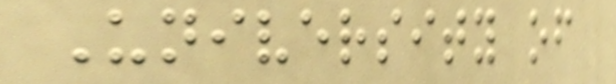University of
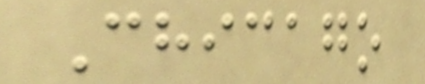Chicago
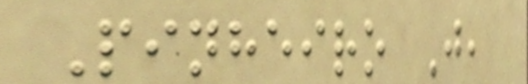Pinheiro J,
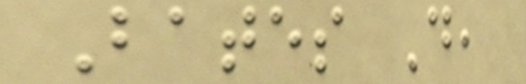Bates D,
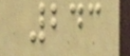243
